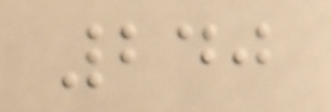240
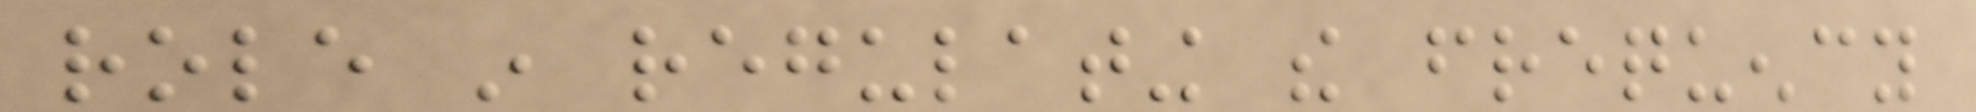role in regulating the frequency
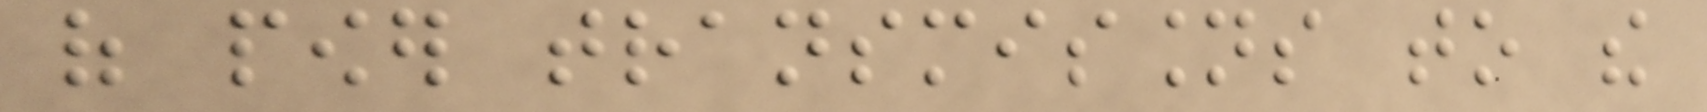of power transmissions to the
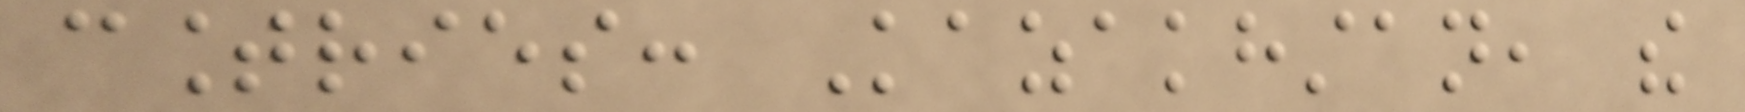countries: Kazakhstan, the
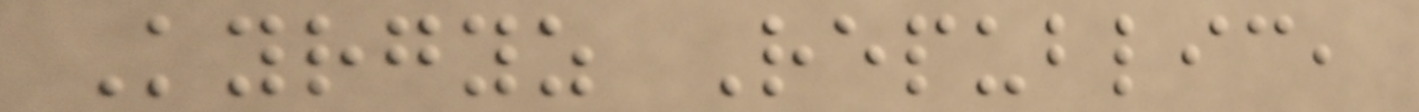Kyrgyz Republic,
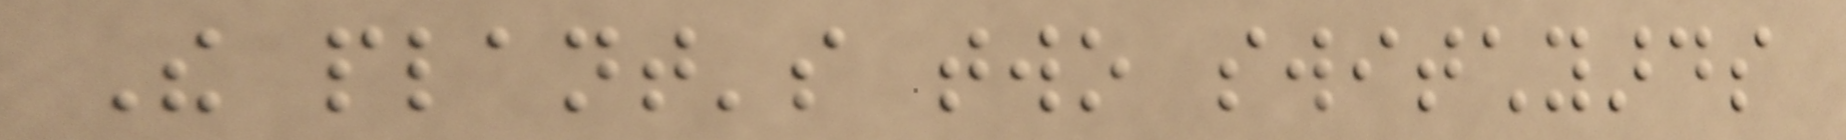The plant's two switchyards
